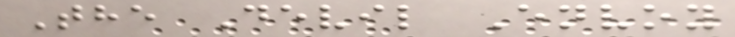The Devil Envoy
